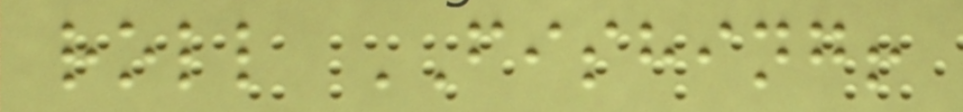roll FISHING!
